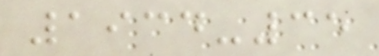1934-35
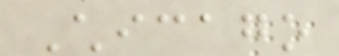Chicago
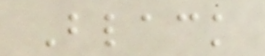Black
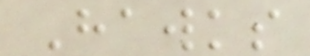Hawks
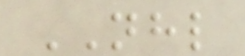NHL
